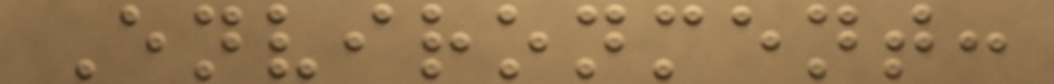Environment:
